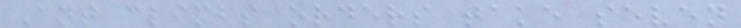Ant climbs orders take seven
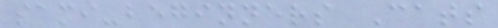sami-beginners Cats
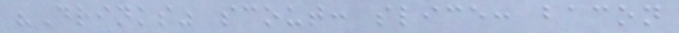"Drinks" scout: slice: bacon
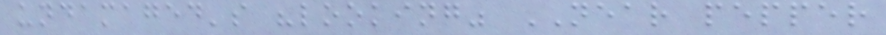undamaged's "looking" NEAR pepper
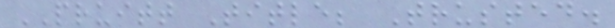PRUITT Title; Trusted.
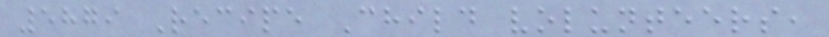5879 Recipe Child volunteers,
